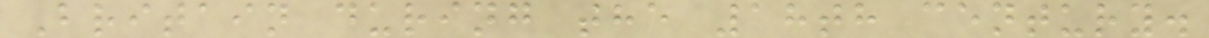Britain during the 18th century.
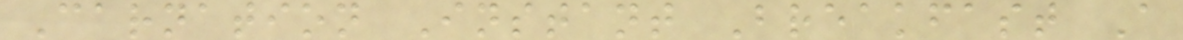Carnation Instant Breakfast A
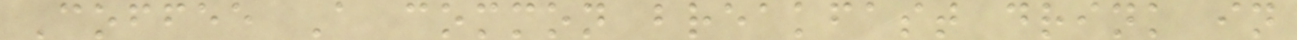Coffee A common breakfast drink in
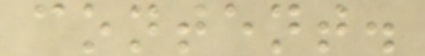content.
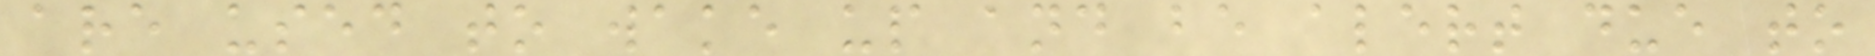are used to wake up and be alert due to
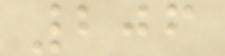206
